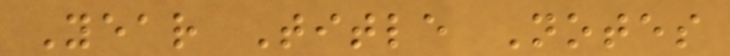Year Title Notes
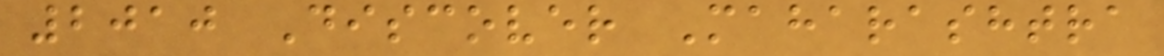2010 Discover Maharashtra
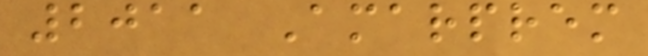2011 Amarprem
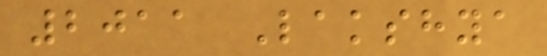2011 Lakshya
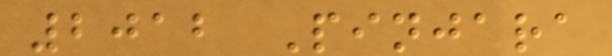2012 Pinjara
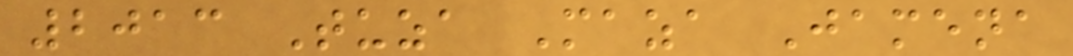2013 Tuza Maza Jamena
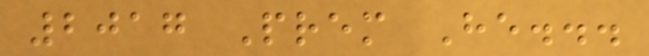2017 Prem He...
